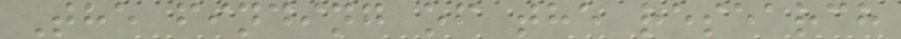The finding of the research
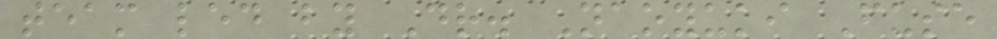team led by Dr. Naoyuki Fuse
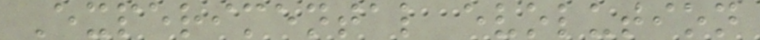Experimental evolution
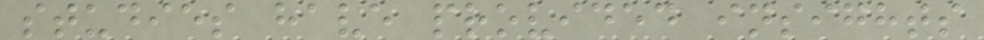studies have provided insights
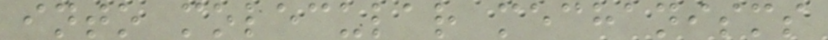into molecular mechanisms
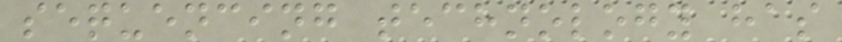sequencing technology has
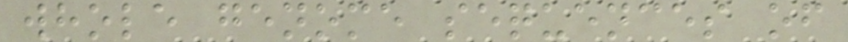whole genome sequences of
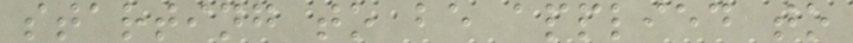starting to be applied to
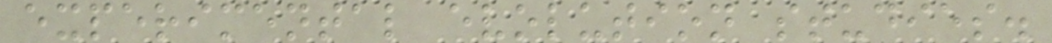experimental evolution studies.
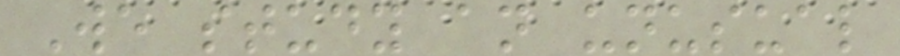We study an unusual
